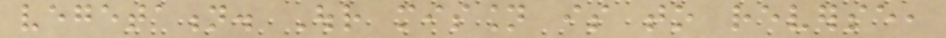vegetation. Our mission is to reverse,
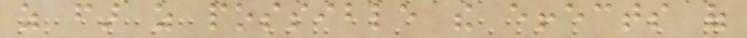as far as possible the effects of
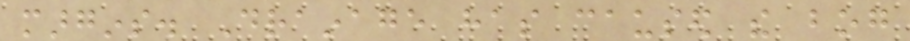margins. Drainage has caused the bog
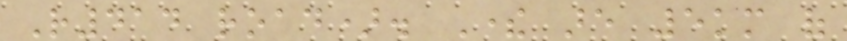R414 road). There are 5km of
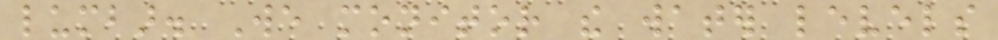lumbar. We monitor the water levels
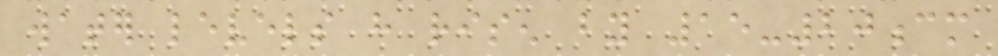water levels have risen by 15-20cm
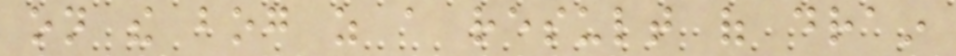on the bog as a result of drain
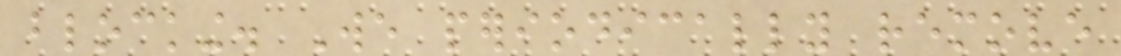blocking. We periodically remove
